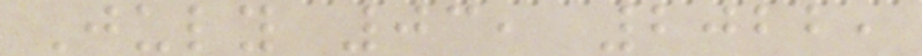July 03, 2022,
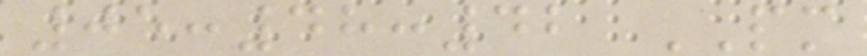05:48:42 PM
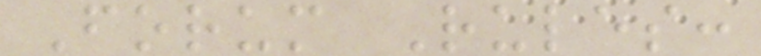Forum Rules:
